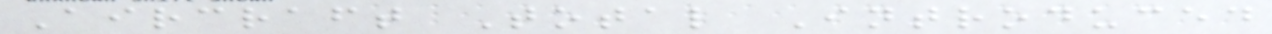Aircraft Total Introduced
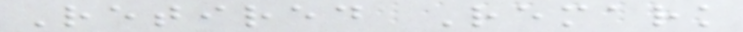Retired Remark
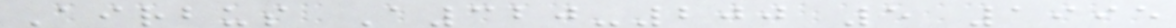Airbus A320-200 5 1995
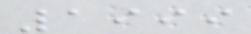1999
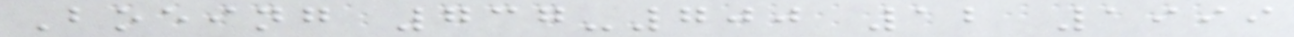Boeing 737-700 12 1999
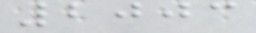2003
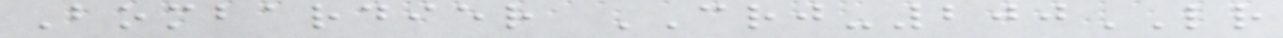Bombardier CRJ-200LR
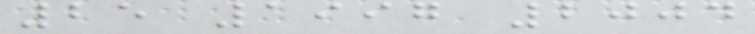25 1997 2004
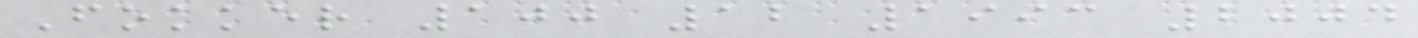Fokker 100 12 1993 2004
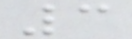3
